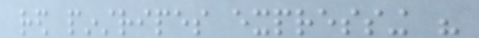red pinstripes expressing his
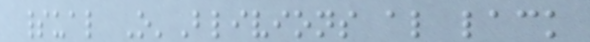spiritual O'Blivions also lack
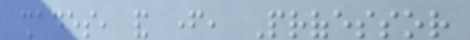shades, and father, Professor
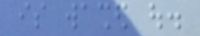is washed out.
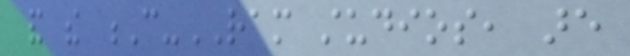and the C-RAM studios, are
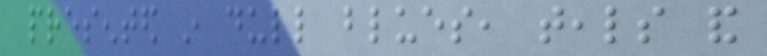presented in dull blues, teals and
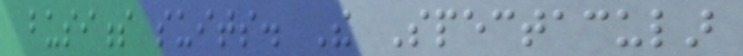business suits. The Spectacular
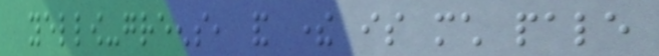yellow-greens, and there is much pale
